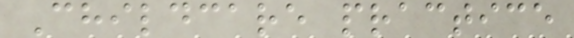Childcare practice
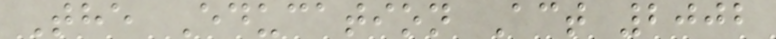The Education Act 2002
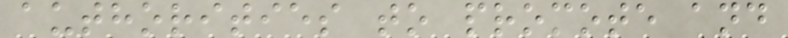authorities to promote and
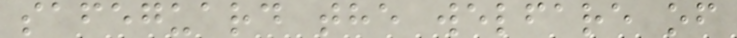safeguard the welfare of
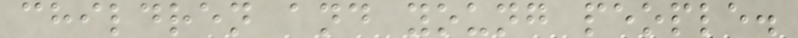children and young people.
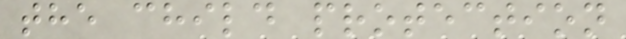the child protection
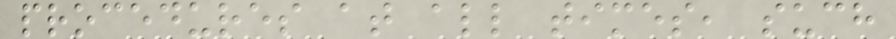procedures at all times, such
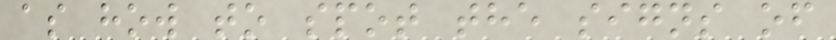as how to spot the signs of
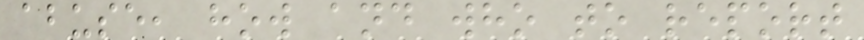abuse, how and who to report
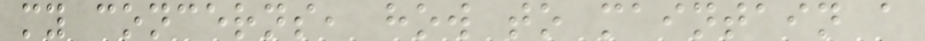my concerns, how to maintain a
